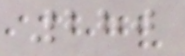280
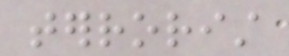terrorist
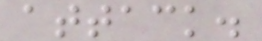attack.
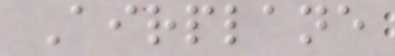Airplane
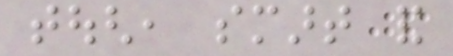tough, smart and
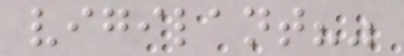vigilant?"
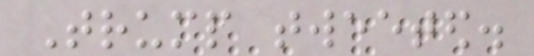Trump tweeted.
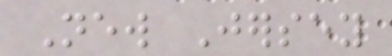New Jersey
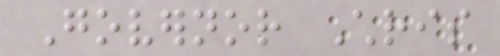Governor Chris
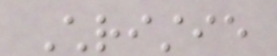Christie
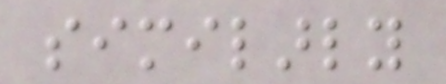similarly
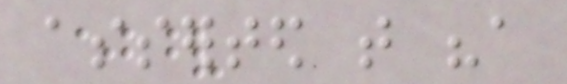asserted that "a
